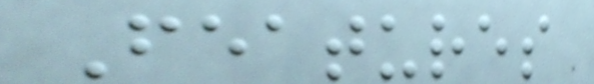Features
